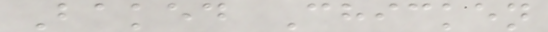Baked Chicken
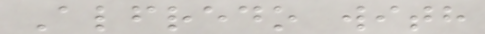Alfredo with
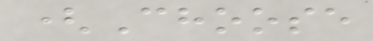(Choose
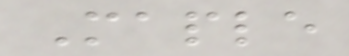Maple
